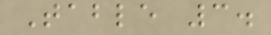Table 3.
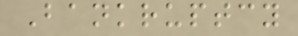Bankruptcy
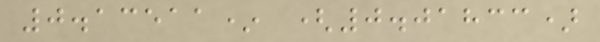0.13511* (0.01833)
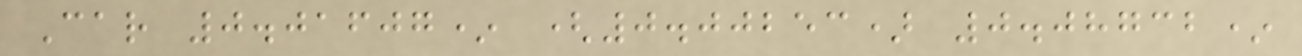Car 0.01607* (0.00253) 0.08732*
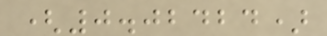(0.02424)
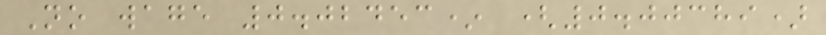No wage 0.02453* (0.00389)
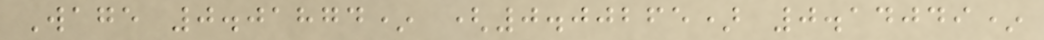Wage 0.01874* (0.00265) 0.14049*
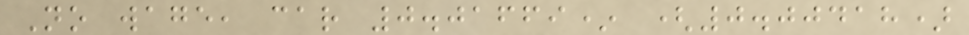No wage, car 0.01669* (0.00418)
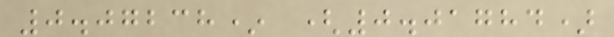0.07238* (0.01784)
